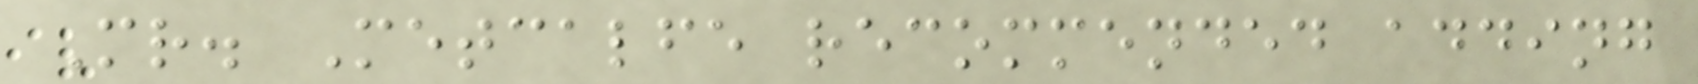Mr. Metcalfe recommended adding
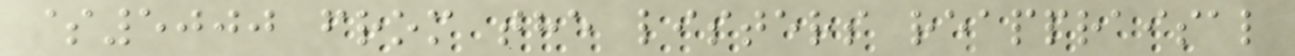$5000 from the listers reappraisal
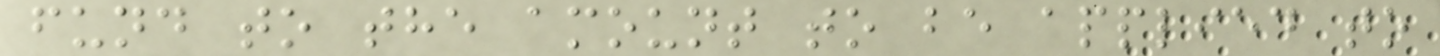fund to the amount to be applied to
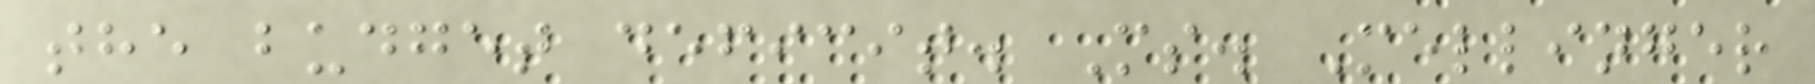the budget deficit. Ms. Mellinger
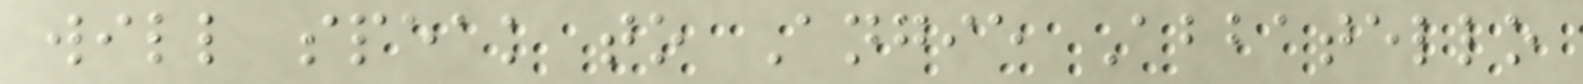will speak to Angie Abbatello
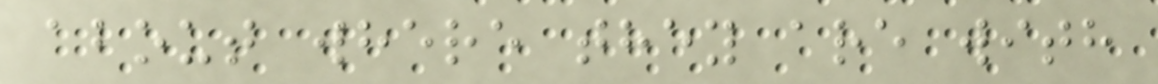about where they are with
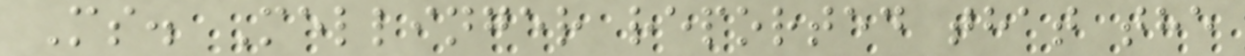Ms. Mellinger reported that the
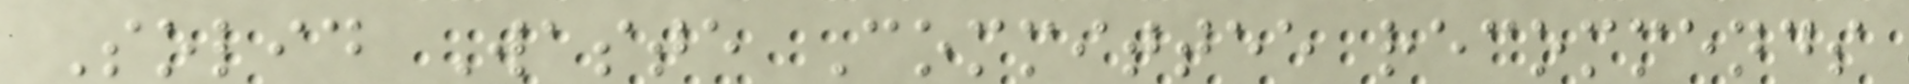Solid Waste Committee recommends
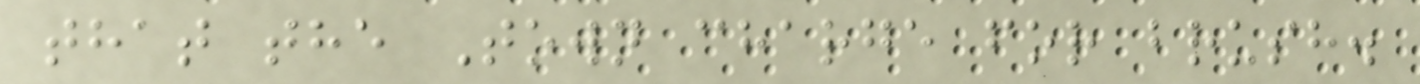that the Town charge for brush.
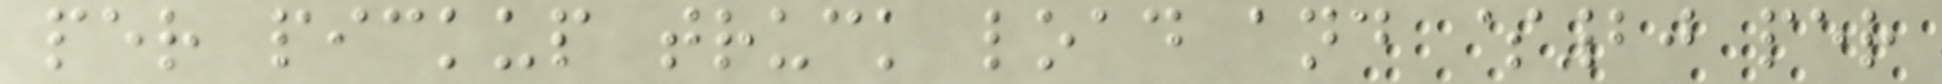per pickup truck load and $20 per
